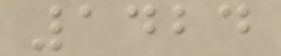1424
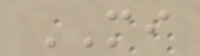MI
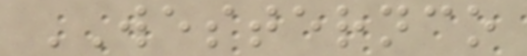WESTERNCO
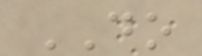DO
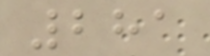281
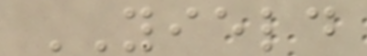YIELD
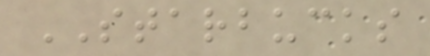STARBUCKS
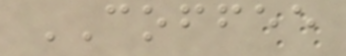COFFEE
